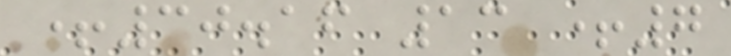+30.16 13 +7
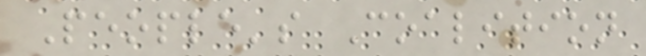People's Coalition
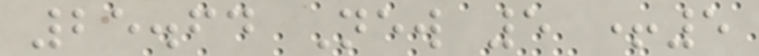25.64 New 5 +5
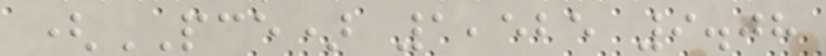(PCE) 1,525 9.08
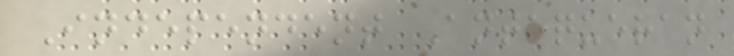Independent Antequeran
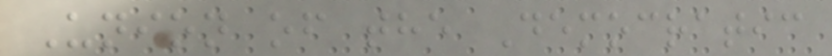Union of the Democratic
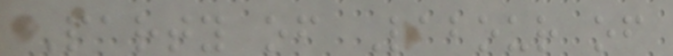Party of Labour of
